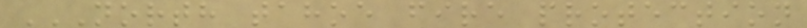NORTH TAHOE FIRE PROTECTION
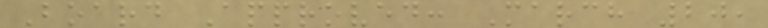Board Approved: March 20,
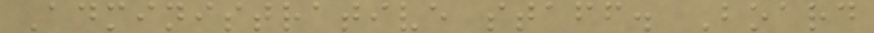Administrative staff. Board
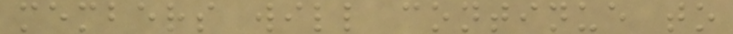members will continue to
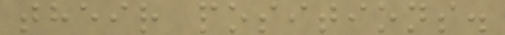their positions.
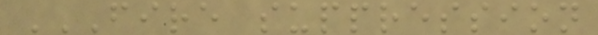FIRE SUPPRESSION
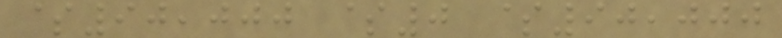$90,000 $0 $90,000
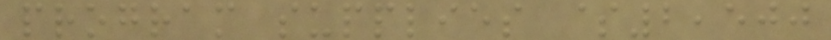program supplies $2,500
